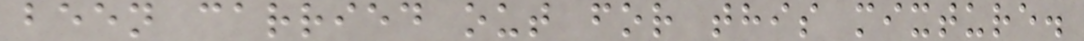been carried out for this mixture.
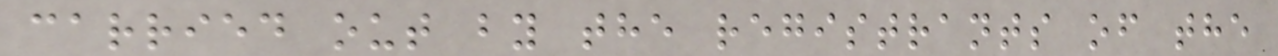carried out by the registrants of the
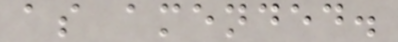as amended.
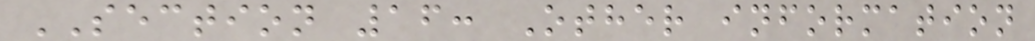SECTION 16: Other information
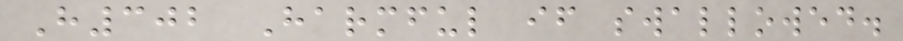H302 Harmful if swallowed.
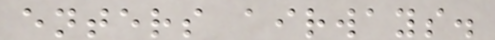enters airways.
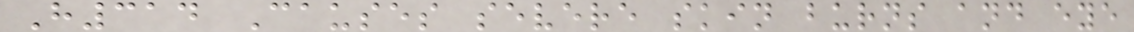H314 Causes severe skin burns and eye
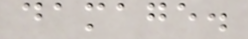damage.
